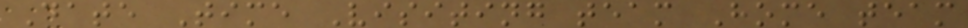Date Time Visiting team Home team
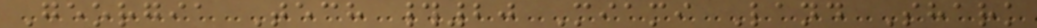Georgia Tech #20 Miami Land Shark
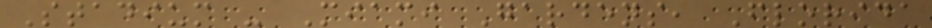Stadium - Miami Gardens, Florida
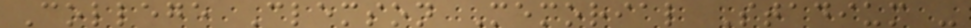College Clemson Memorial Stadium -
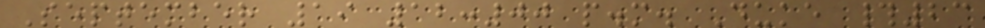September 19 12:00 p.m. Duke #23
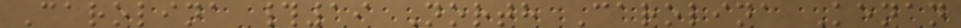Carolina #19 North Carolina Kenan
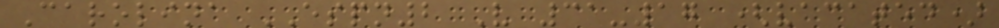Carolina ESPN2 V 31-17 (vacated)
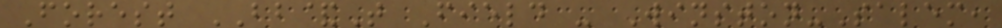Forest BB&T Field - Winston-Salem,
